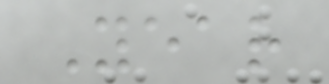Year
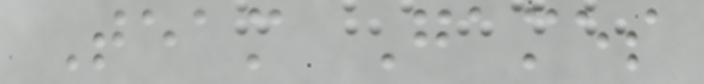Team Games
